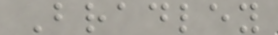Bradley
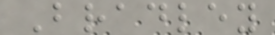Bradley
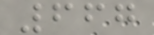667
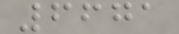6671
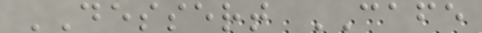DESSERT CAFE
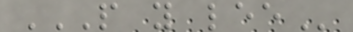P Y LEE
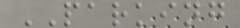PARKING
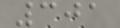301
